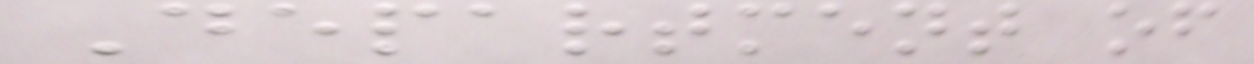Department of
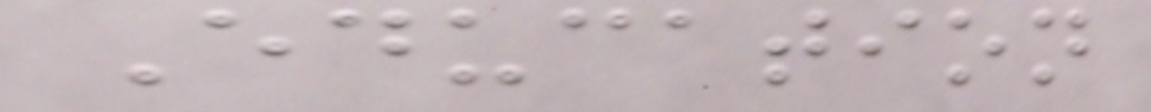Education
